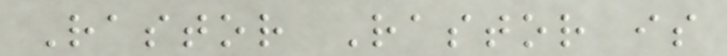Rastor Rastor is
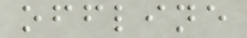offline
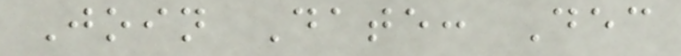Join Date: Dec
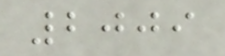2009
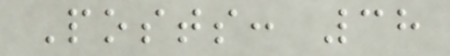Posts: 38
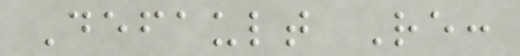Default Re:
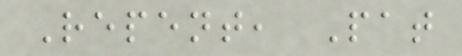Repent, Pat
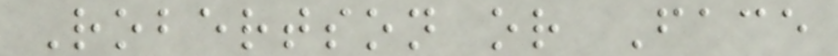Robertson or Face
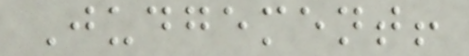Judgement!
